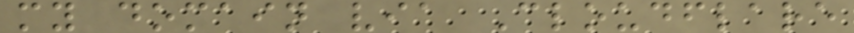my domain via Cloudflare
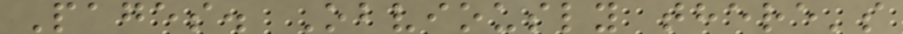Pages. Obviously there's
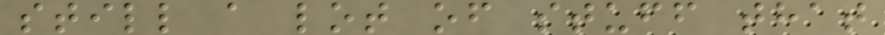still a lot of stuff that
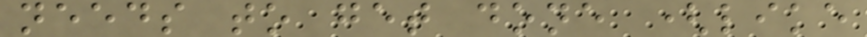needs to get done (like
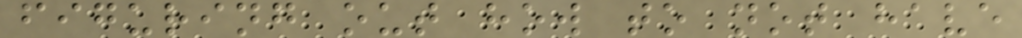figuring out how to not have
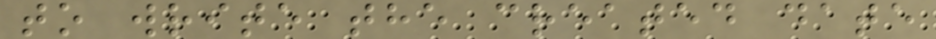to write the created date
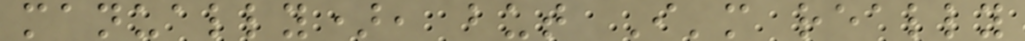manually), but I'm really
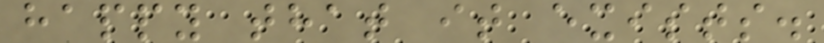happy that it exists.
